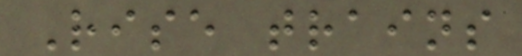Rise trains
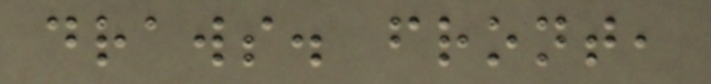draws. front,
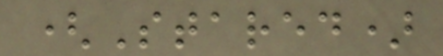(Stared)
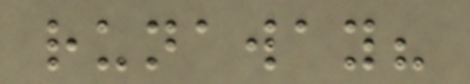runaway?
